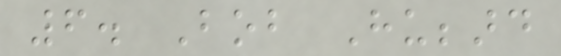6. Bob Hubbard
